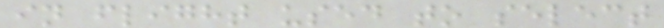in flight used to select
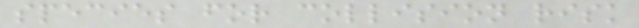species for collision risk
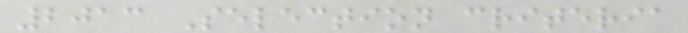2013 Selection criteria
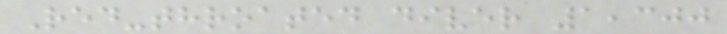Red-throated diver 1,300
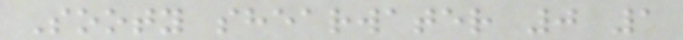Sooty shearwater 0 1
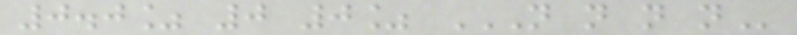0.0% 0 0% N N N N
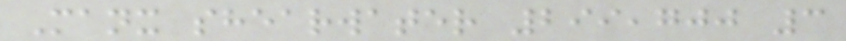Manx shearwater 299,700 3
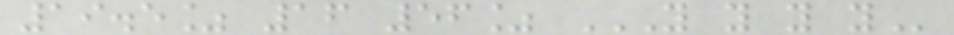19.5% 16 56% Y Y Y Y
